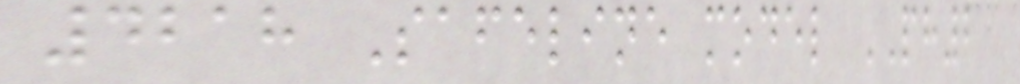4218 Safeline model PH2
